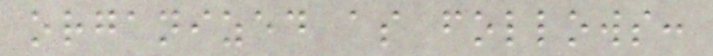organized as follows:
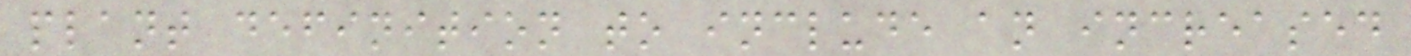plant definition to include an increased
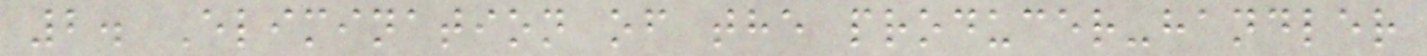2. Elimination of the producer-handler
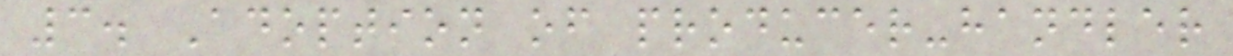3. Adoption of producer-handler
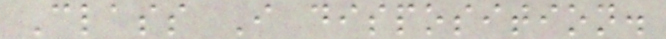Class I disposition.
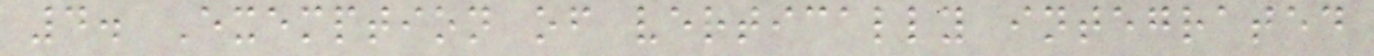4. Exemption of vertically integrated
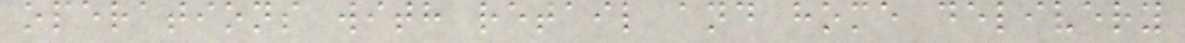operations with retail and home delivery
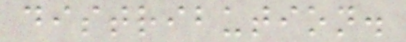distribution.
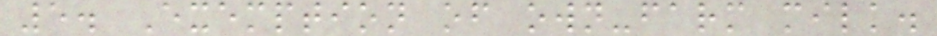5. Exemption of own-farm milk.
